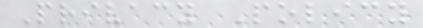Privacy Policy
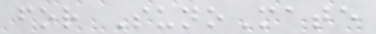for SunoMate
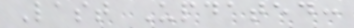Last Updated:
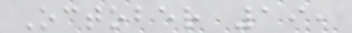October 19,
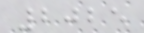2025
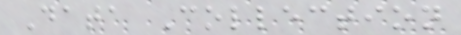Data Collection
